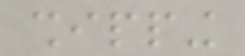shipping
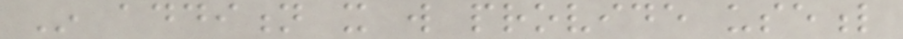In addition it will provide useful
